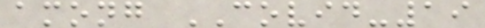among COVID-19
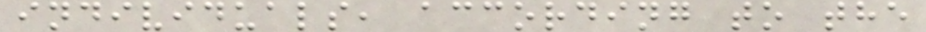individuals, according to the
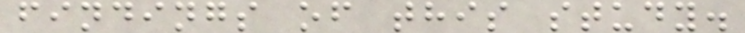findings of this study.
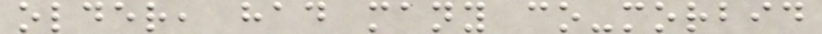older, had many co-morbid
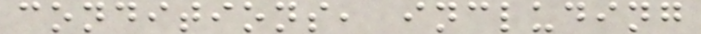conditions, including
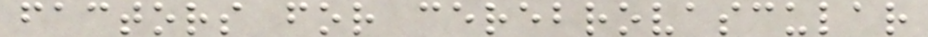factors for cerebrovascular
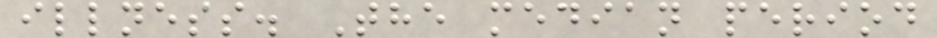illness. The median period
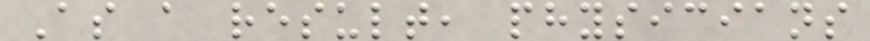As a result, physicians
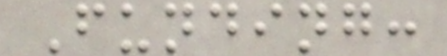Funding:
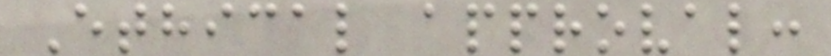Ethical approval:
